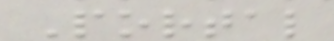Portal
